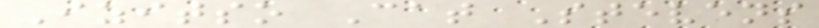Izitso Cat Stevens
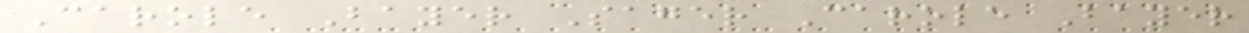Carole Bayer Sager Carole Bayer
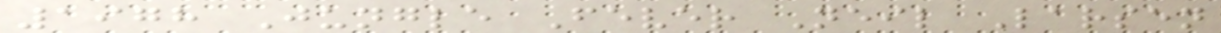1978 Jungle Fever Neil Larsen
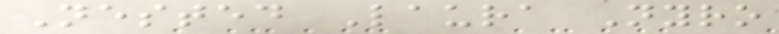Nested Laura Nyro
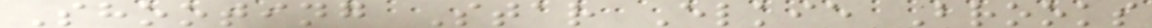Shooting Star Elkie Brooks
